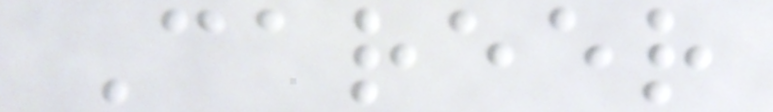Career
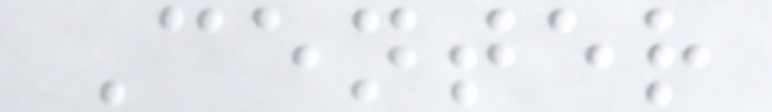Center
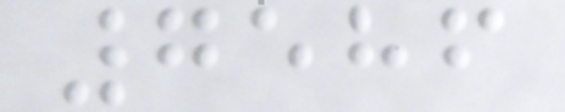7586
